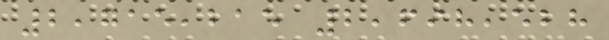2,715,215 2,698,528
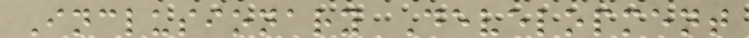Inclusionary Development
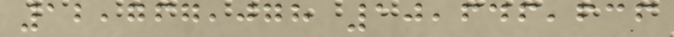12,767,078 10,646,636
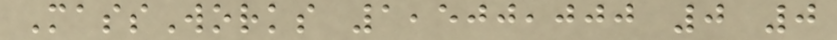MassWorks 1,500,000 0 0
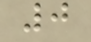0
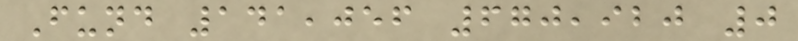Fund 141,056 670,920 0
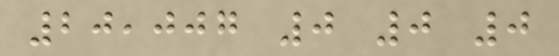20,007 0 0 0
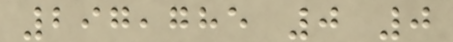297,785 0 0
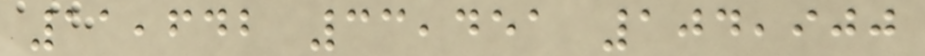11,642 33,451 104,900
